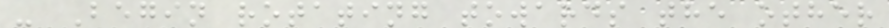- Begin rotating towards the other
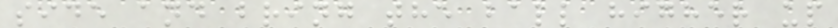side and bring the ball higher up
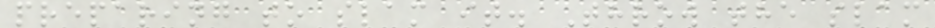preparing to slam it. Throw the slam
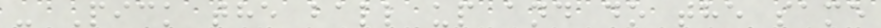- Pick the ball up and do the same
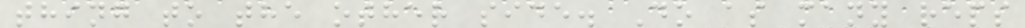thing to the other side. Do as many reps
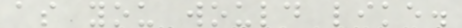as you would like.
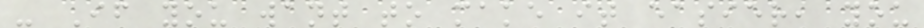- If you want to make it easier, you
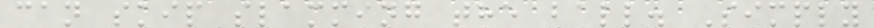can skip slamming the ball. Simply
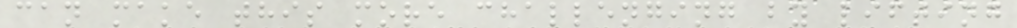can make this more challenging by lifting
